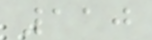110
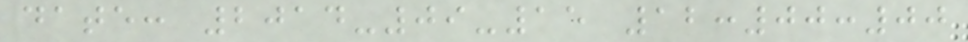date: 2014-09-15 12:00:00
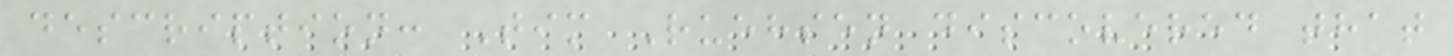description: Tim Ruehsen discovered that
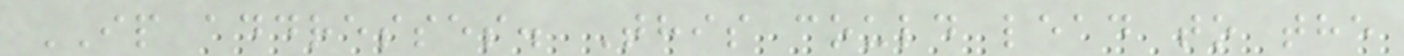IP addresses. This could lead to the
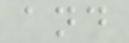and
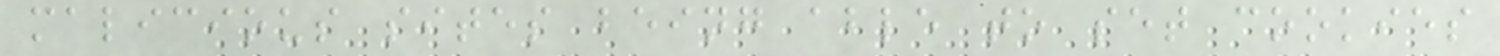malicious sites being able to set cookies
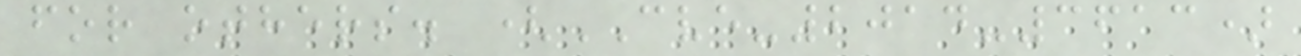for others. (CVE-2014-3613)
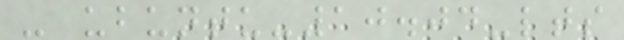- ubuntu-10.04-lts
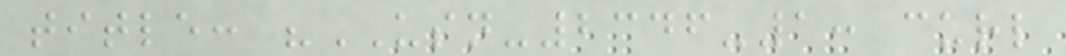title: "USN-2346-1: curl
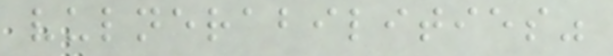vulnerabilities"
